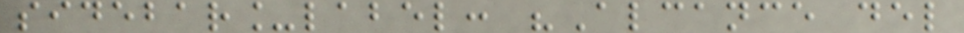sidebar_label: "Alcance del
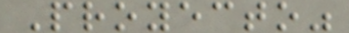Proyecto"
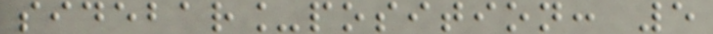sidebar_position: 5
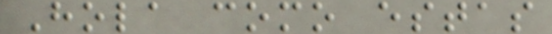Hola como estas
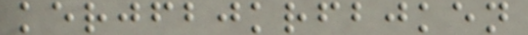kerjfbjkrfbjken
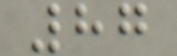87
